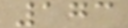173
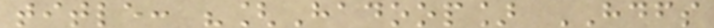title: "[Hadoop] HDFS
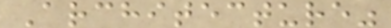Architecture"
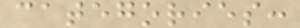categories:
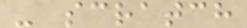- scratch
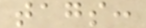tags:
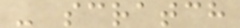- scratch
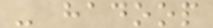- hadoop
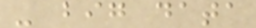- big data
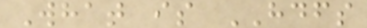What is HDFS
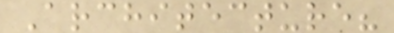Architecture?
